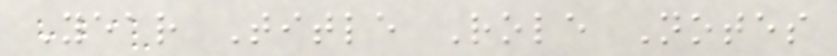Year Title Role Notes
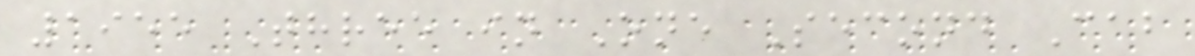1955 Three in One Second Cab
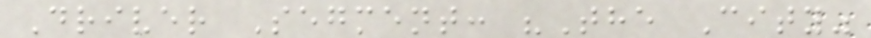Driver Segment: "The City"
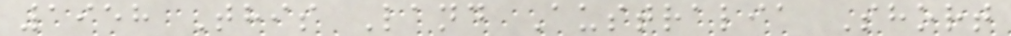1958 This Land Australia Short
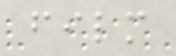film
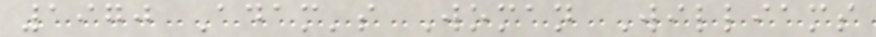1970 Adam's Woman Williams
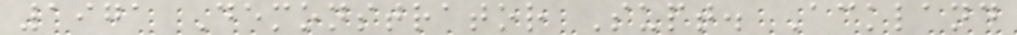1971 Demonstrator Supt. Ackland
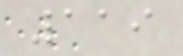119
